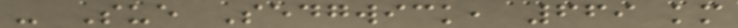- Sue Sedgwick, 669 km
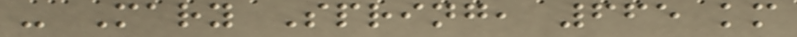- Mary Spring, 665 km
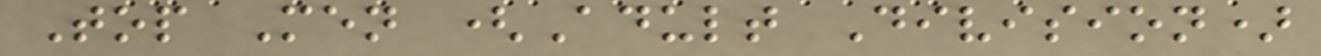Top Men (Adult Division)
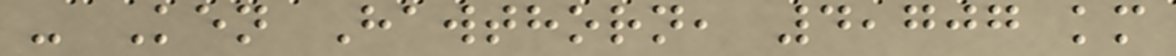- Ken Hawthorn, 4,707 km
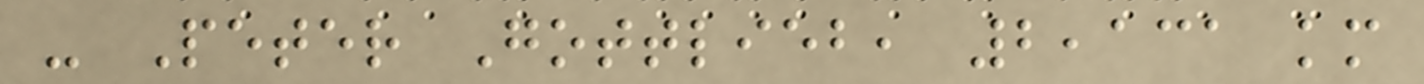- Peter Gottlieb, 2,131 km
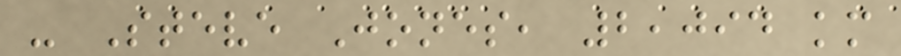- Steve Jones, 2,094 km
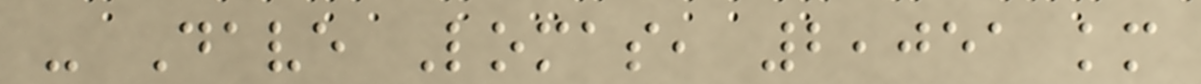- Dave Lomas, 2,051 km
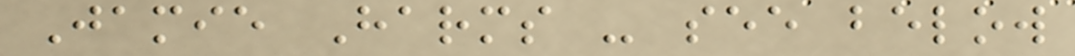Jamie Harms - see below
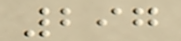297
